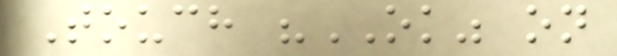Touch "OK" on
